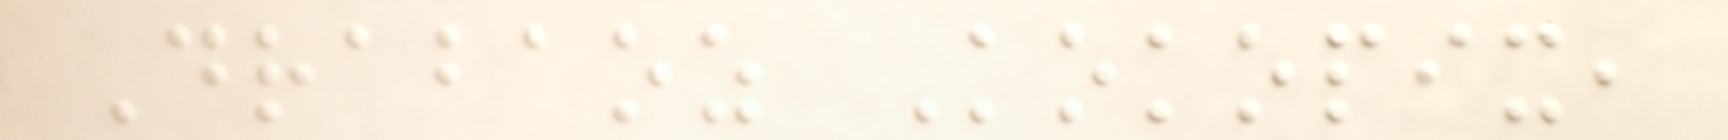Drabaoz Kokopix,
